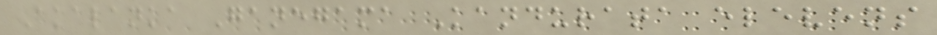Akalanka Ganegama Kandurata elevens
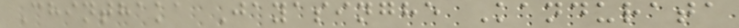Chinthaka Jayasinghe Kandurata
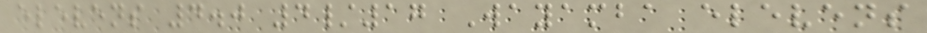elevens 4.0 4/17 Wayamba elevens
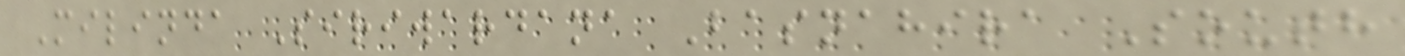Milinda Siriwardana Basnahira South
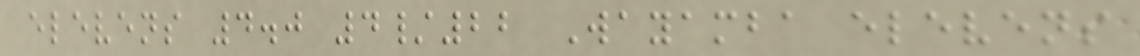elevens 4.0 4/22 Wayamba elevens
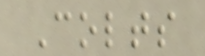Colts
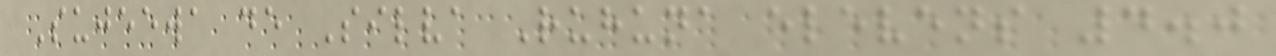Sujeewa de Silva Ruhuna elevens 4.0
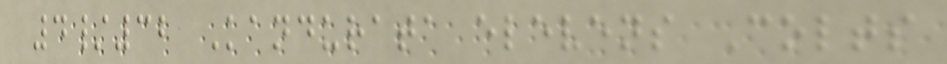4/32 Kandurata elevens Colts
